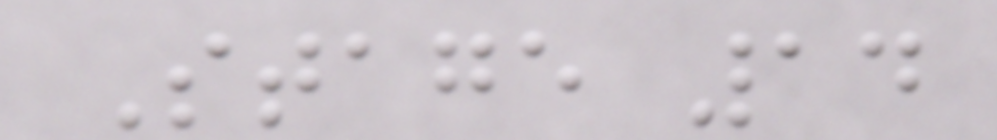Stage 14
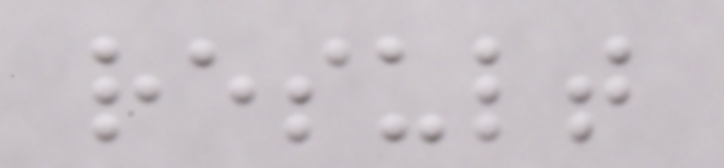result
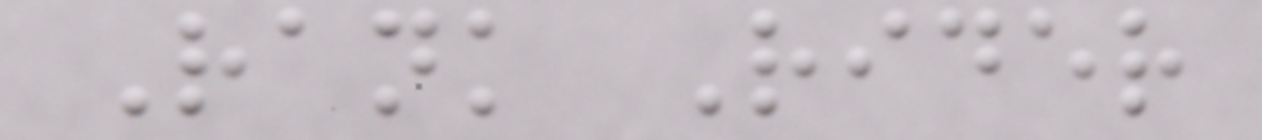Rank Rider
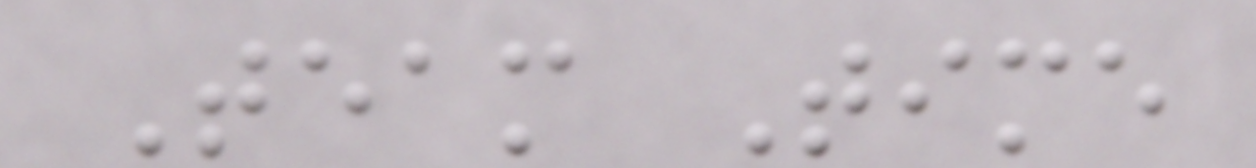Team Time
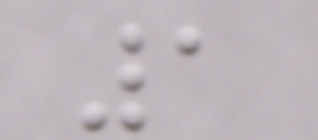1
